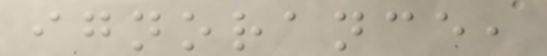ignorance,
